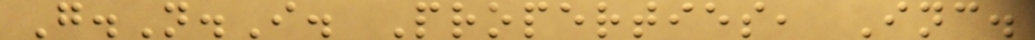G.N.I. Properties, Inc.
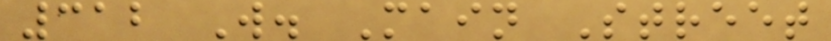312 W. Main Street
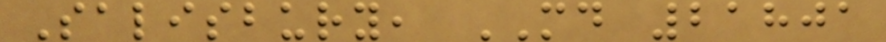Salisbury, MD 21801
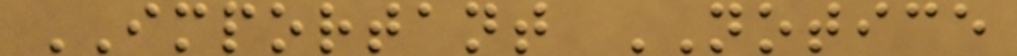IMPORTANT NOTICE
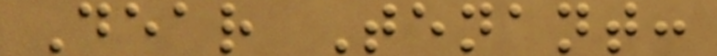Dear Tenant:
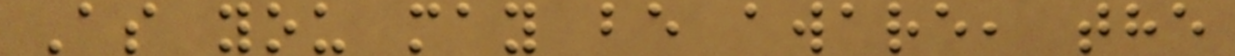As you may be aware, the
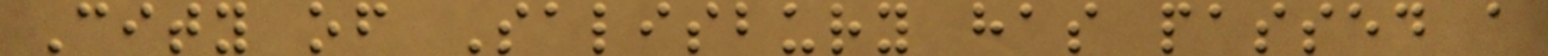City of Salisbury has passed a
